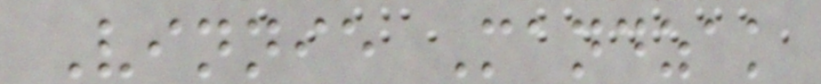Vinnie Mandzak
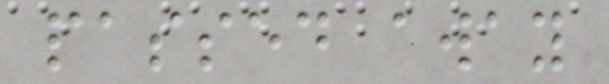passed away
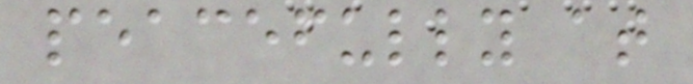peacefully at
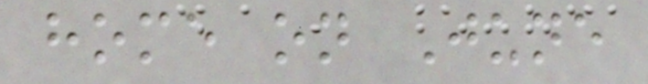home on June
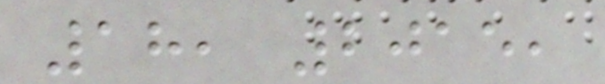18, 2015,
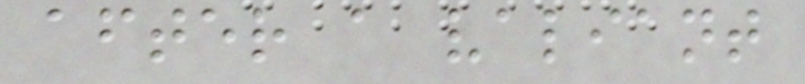after a valiant
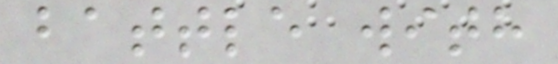battle with
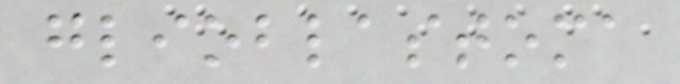glioblastoma
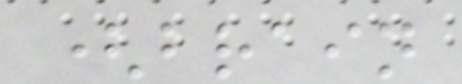(brain
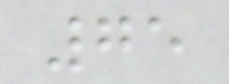75
